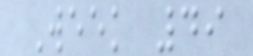Week 49
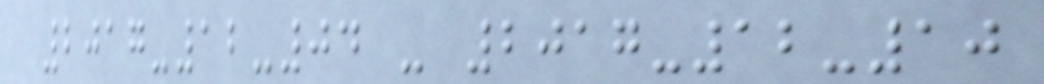2017-12-04 - 2017-12-10
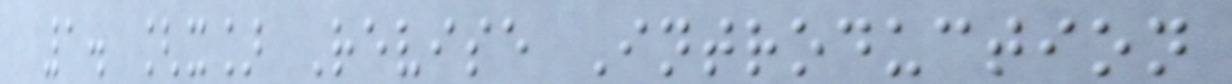1. [x] Revise Introduction
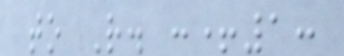to R. :+1:
